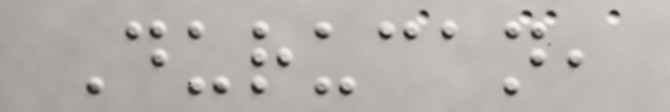Durucan,
